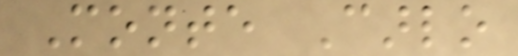Monte Carlo
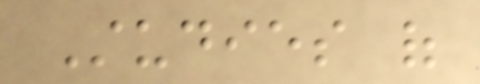Studies of
